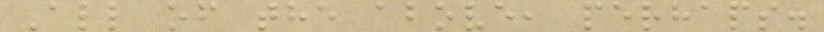All of the above, perhaps.
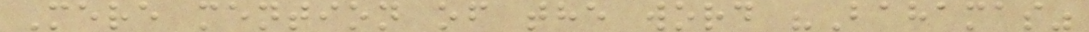Mere mention of the word "Bahamas"
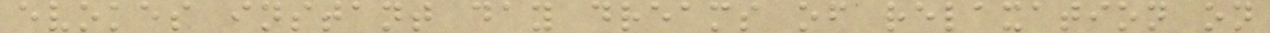evokes instant day dreams of relaxation on
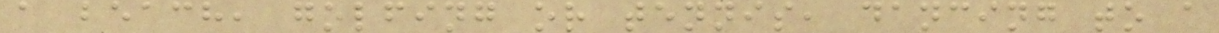a beach, golfing or tennis, dancing to a
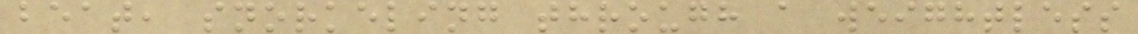beat, snorkeling through a weightless
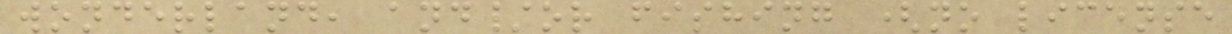wonderland, and/or fishing (no license
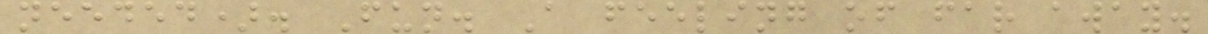needed). Fun. A feeling of far away.
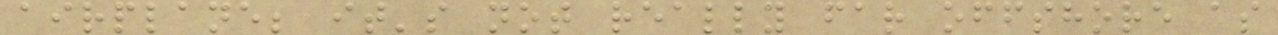airplane; it's not really far offshore as
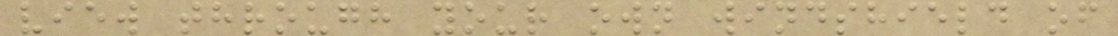view through your own windshield of
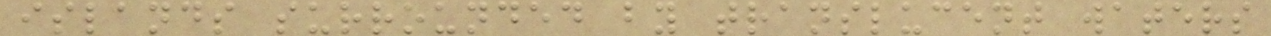islands surrounded by translucent waters
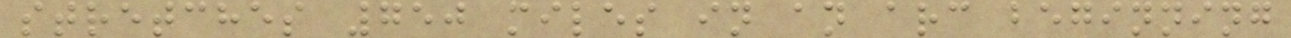stretches 750 miles in an arc beginning
